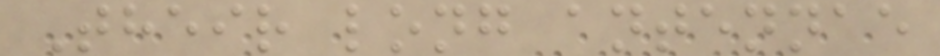Their long antennae
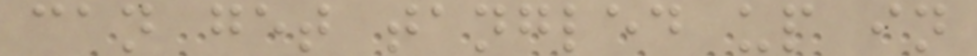can get tangled up in
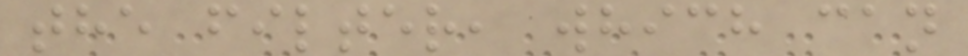the filter, which can
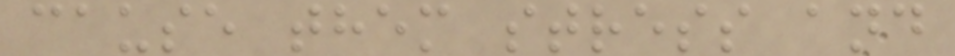cause them stress and
